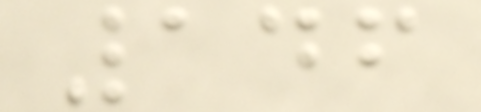146
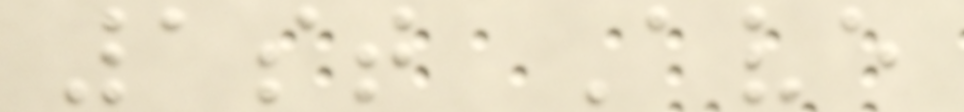1st Ave
